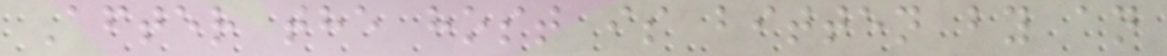After the host is bitten by an
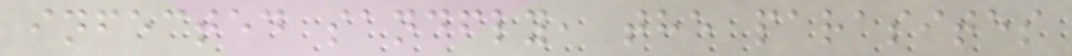infected sandfly, the parasites
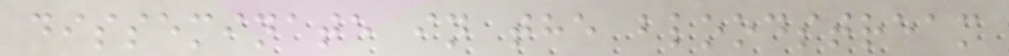disseminate in the bloodstream
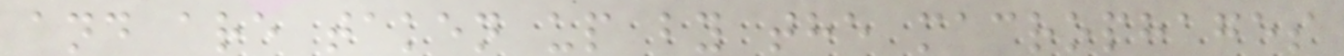and are taken up by the macrophages
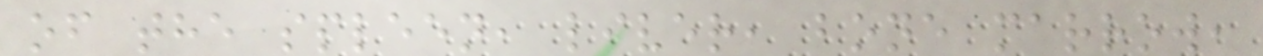of the spleen, liver, bone marrow,
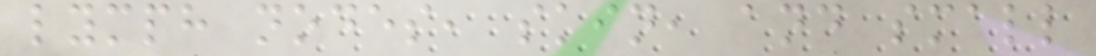lymph nodes, skin, and small
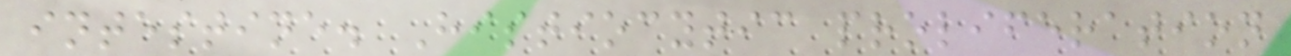intestine. Histiocytic proliferation
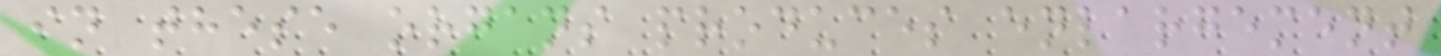in these organs produces enlargement
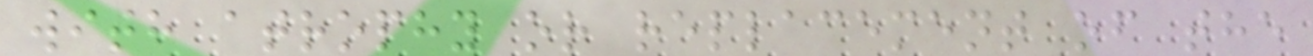with atrophy or replacement of the
